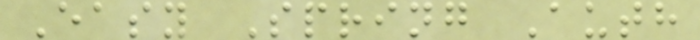Easy Spring Auth
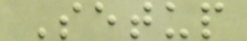Setup
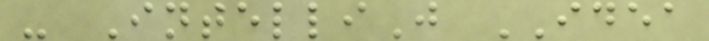- IntelliJ IDEA
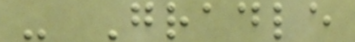- Gradle
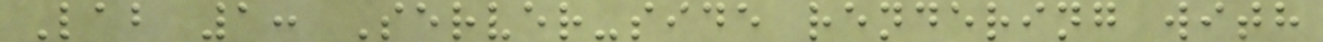Lab 1: Server-side rendering with
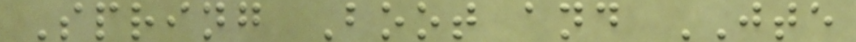Spring Boot and JTE
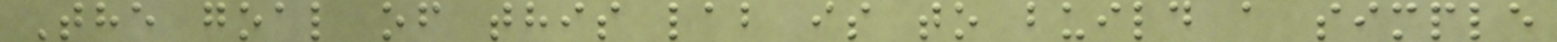The goal of this lab is to build a simple
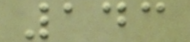143
